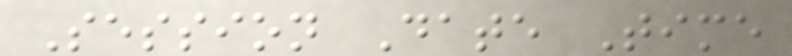Session Date Time
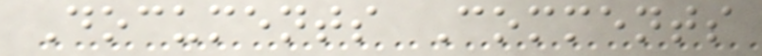Documents Comments
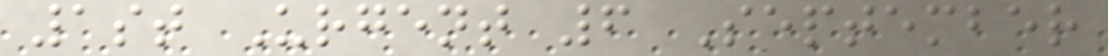1st Urgent 6 September
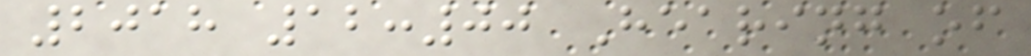2018 12:00 Hearing of
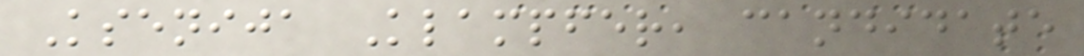Ksenija Klampfer, candidate
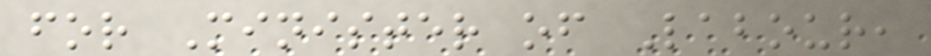for Minister of Labour,
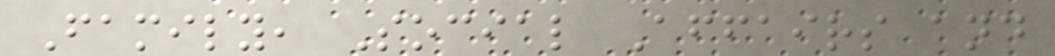Family, Social Affairs and
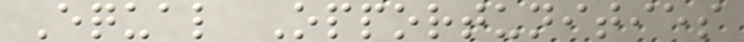Equal Opportunities
